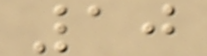10
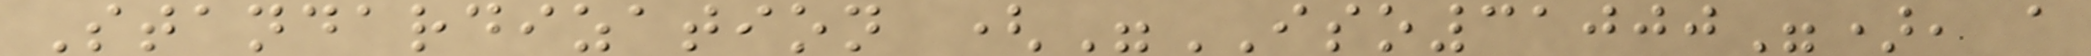Standardization ("ISO31000"), a
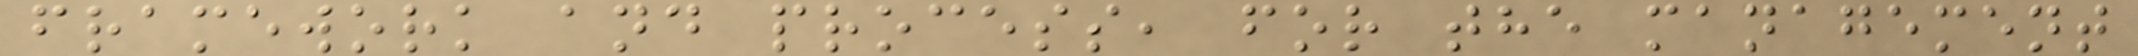framework and process, for the management
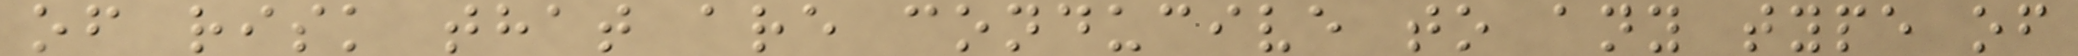of risk that are conducive to any type of
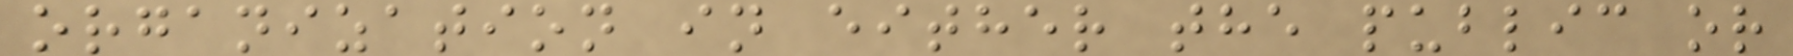organization in either the public or
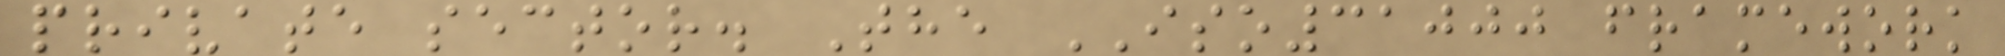private sector. The ISO31000 framework
